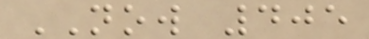NOW 405
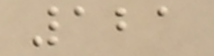121
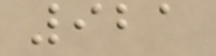921
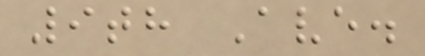9th Ave.
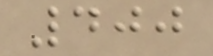400
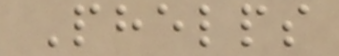Phelps
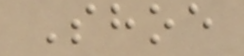Shoe
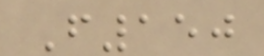F150
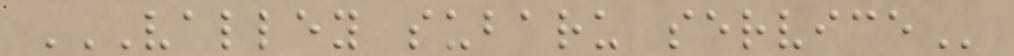VALLEY SUBARU SERVICE
